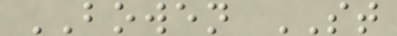BOWEN ST
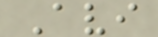Avi
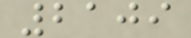2109
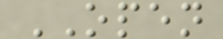OPEN
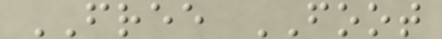FREE FOOT
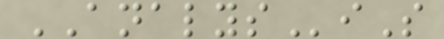ANALYSiS
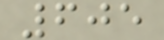605
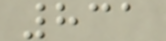831
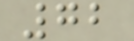72
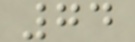74
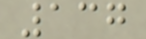137
